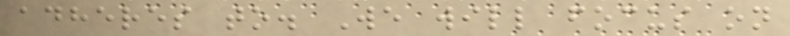adheres to. We will focus on
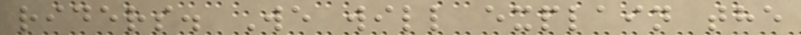riders. We will explain the
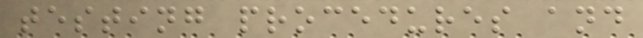testing procedures and
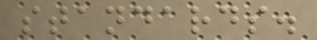standards.
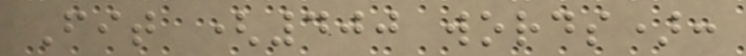Fit (400 words):
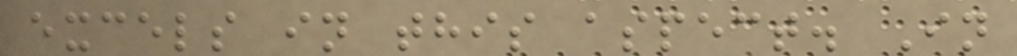excels in this aspect. In
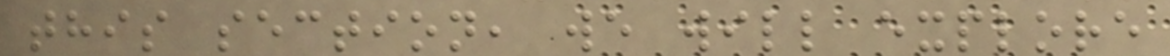this section, we will explore
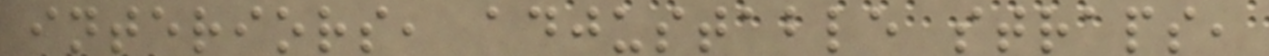interiors, adjustable straps,
